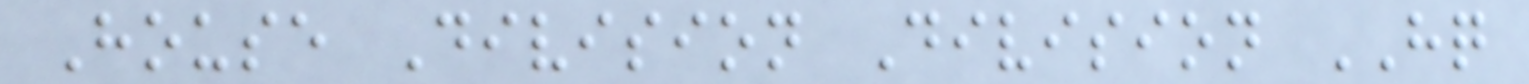House Division Division HQ
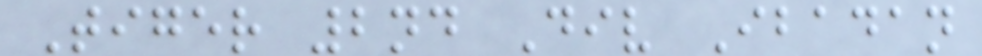Tiger 2nd Div Ibadan
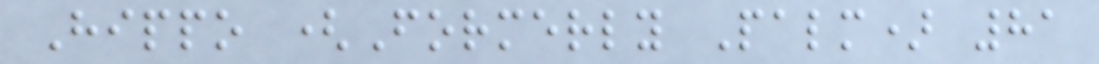Hippo (Formerly Palm) 81
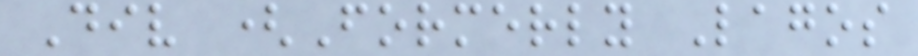Div (Formerly Lagos
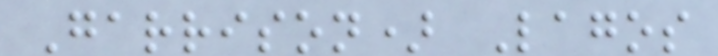Garrison) Lagos
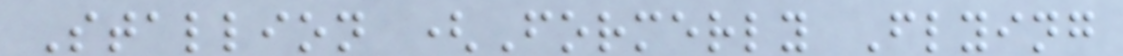Stallion (Formerly Flying
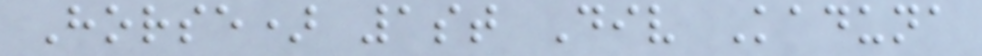Horse) 1st Div Kaduna
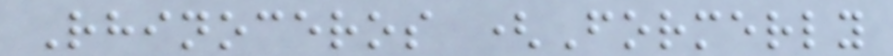Rhinoceros (Formerly
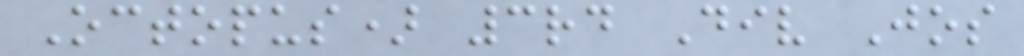Octopus) 3rd Div Jos
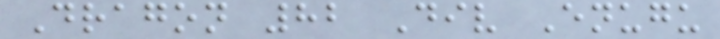Dragon 82 Div Enugu
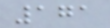171
